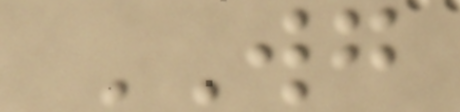WG
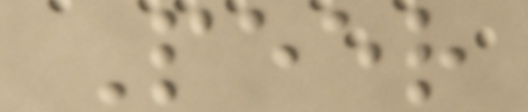Peer
